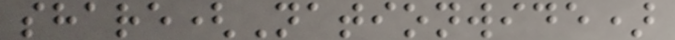share(Nationwide)
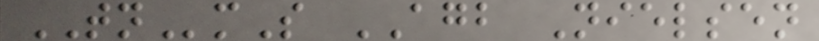TNmS AGB Nielsen
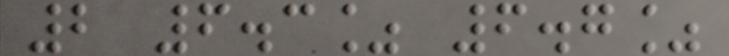2 6.3% 6.7%
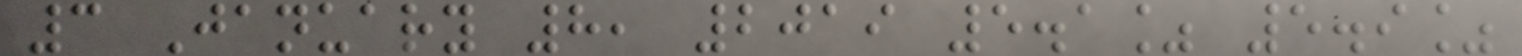3 January 8, 2019 5.1% 5.9%
